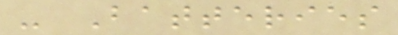- Batteries
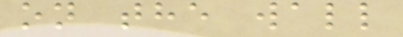on the wall
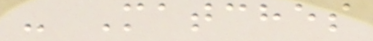- Matches
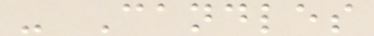- Candles
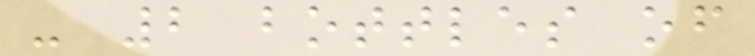- 2 bottles of
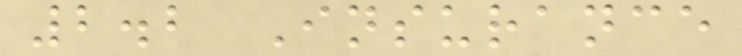2.2 Insurance
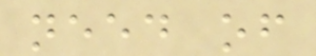need of
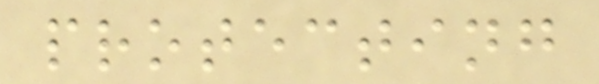protecting
